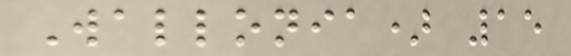Wallonia) 15
